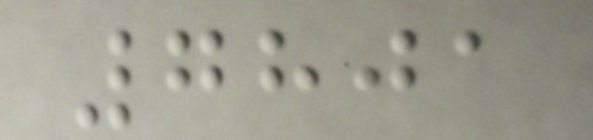7801
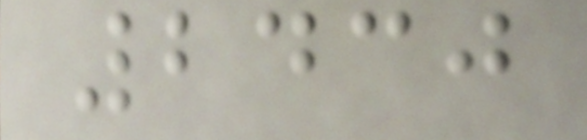2430
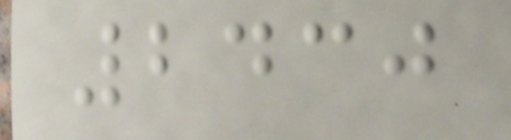2430
